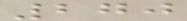270
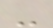-
